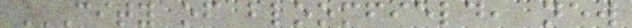CITY OF BLOOMFIELD, NEW
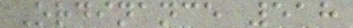Ordinance 518
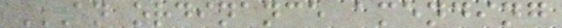AN ORDINANCE AMENDING
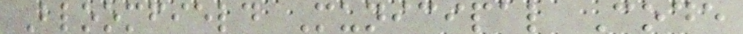Bloomfield Municipal Code
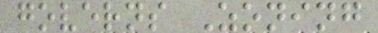governs Zoning
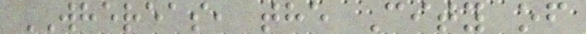WHEREAS, the City of
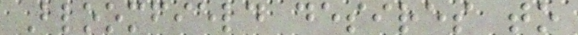Bloomfield desires to
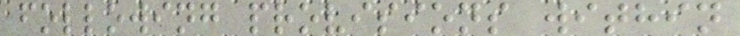following provisions within
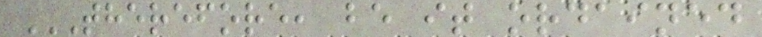THEREFORE, BE IT ORDAINED
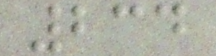234
